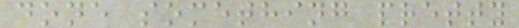done something pretty
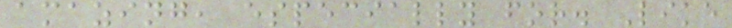amazing, especially for. Like
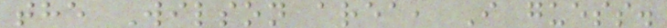the Wilson area, I guess.
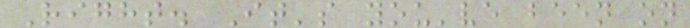Right. It's you've been on
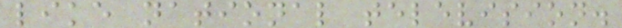like national television.
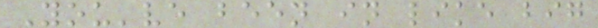You've been in like big
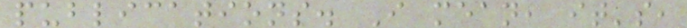publications. I mean, it's,
